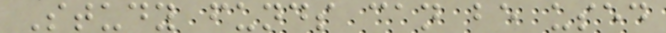Study funds can be used
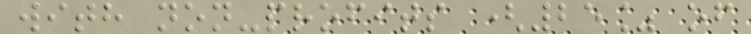with non-profits (25% of
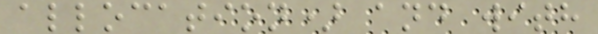allocation) and with
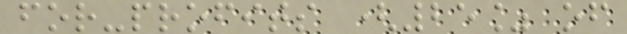for-profits (25% of
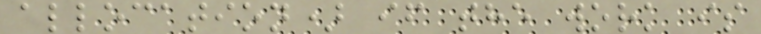allocation) if the work is
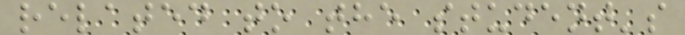related to the student's
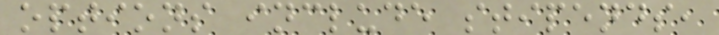options include stipends,
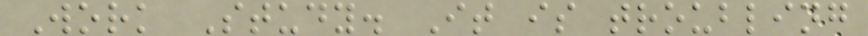Work Study. It is troubling
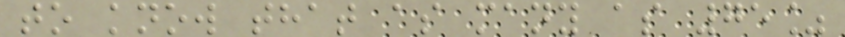to know that as many as 75%
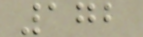172
